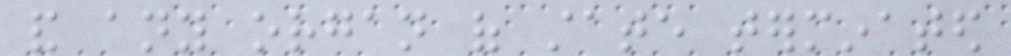and any organ of state terminated
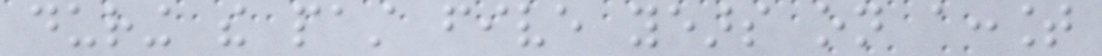during the past five years on account
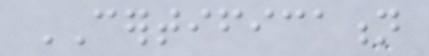CERTIFICATION
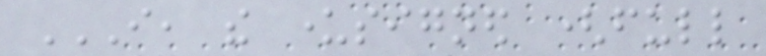I, THE UNDERSIGNED (FULL
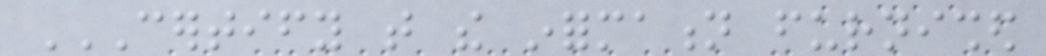CERTIFY THAT THE INFORMATION FURNISHED
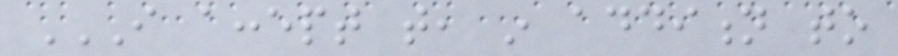I ACCEPT THAT, IN ADDITION TO
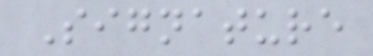Signature
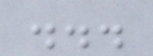...
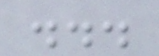...
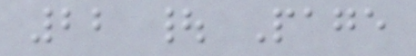22 | Page
